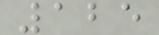125
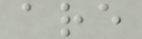are
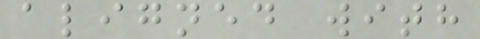aligned with
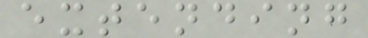extending
